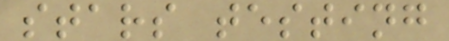stars testing
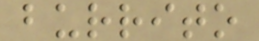burrito
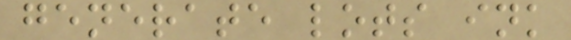generate lots ink
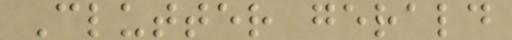Clutter gerald
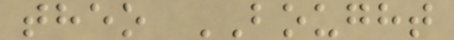theo BOUGHT
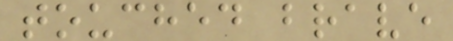touched brave
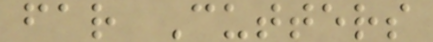far Cutters
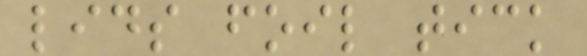lids foil tick
